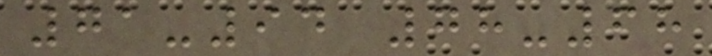71-94 78-68
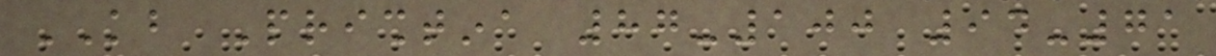KB Prishtina 87-100 94-71
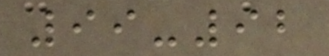99-92
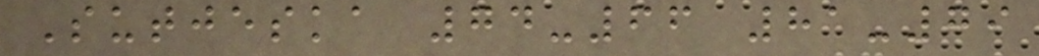Sutjeska 74-66 81-79
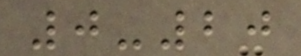0-20
